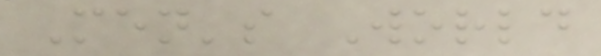Men's World
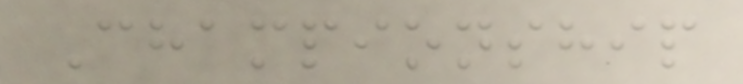Championship
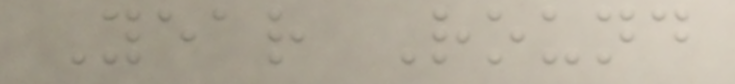Year Round
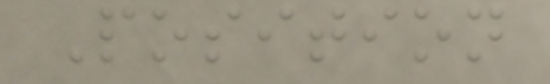Position
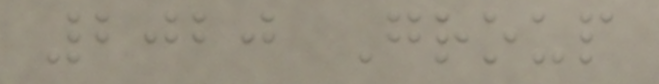2020 Group
